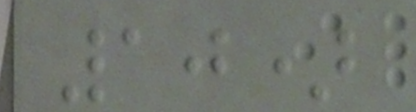10)
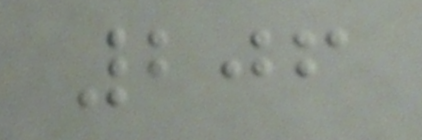206
